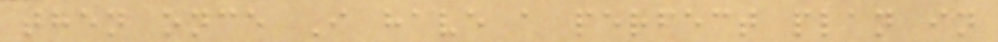then once I have a perfect plan in
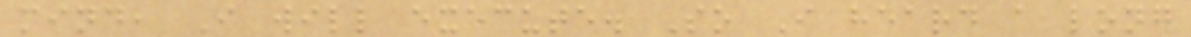mind, I will execute. So I heard a long
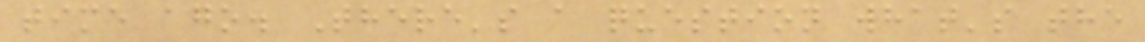time ago. There's a question what's the
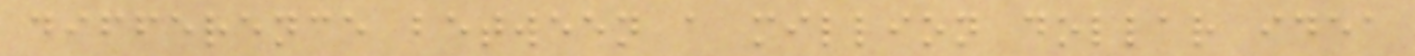difference between a million dollar idea
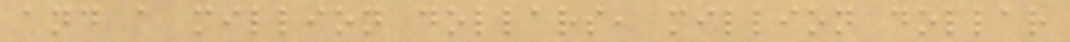and a million dollars, million dollar
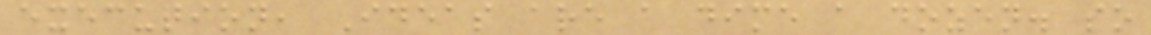execution, Ideas are a dime a dozen. so
